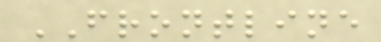FRONTLINE
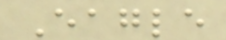Eagle
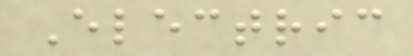Electric
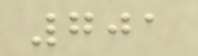701
